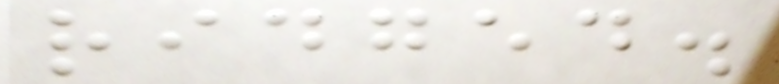ridged.
